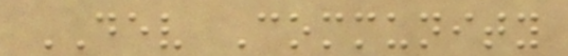DEV Community
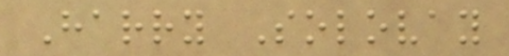Harry Solovay
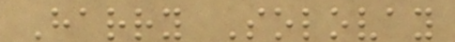Harry Solovay
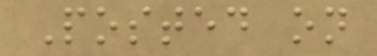Posted on
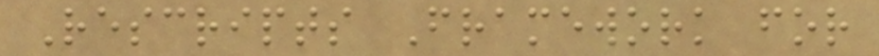Rescripts Framework for
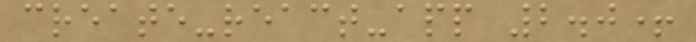create-react-app 2.0+
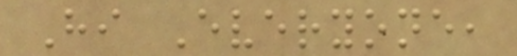Hi Everyone,
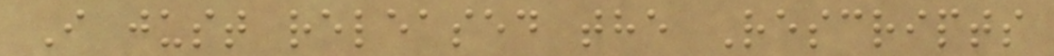I just released the Rescripts
